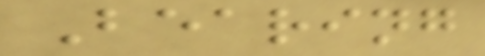Bearing
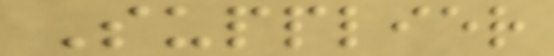Supplier
